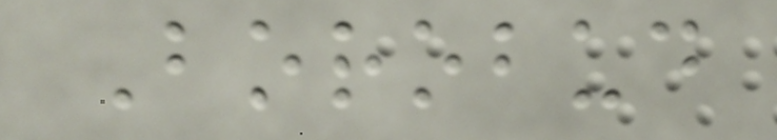Borobud
